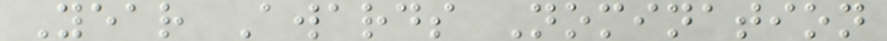Year Awards Nomination
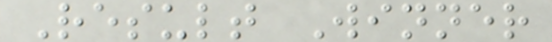Result Winner
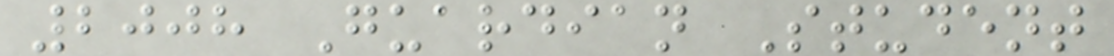2008 Guardian Student
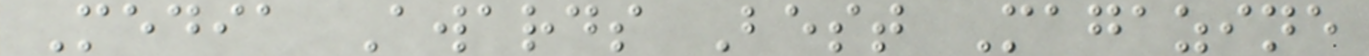Media Awards Best Magazine
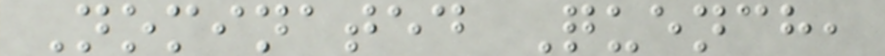Nominated Quench,
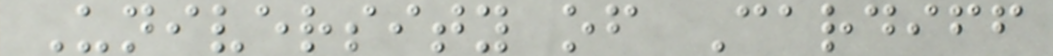University of Cardiff
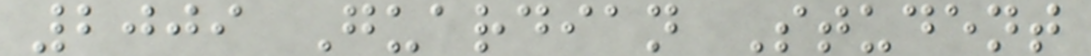2009 Guardian Student
